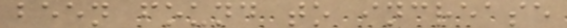been found to increase
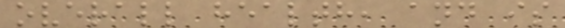overall health, and is
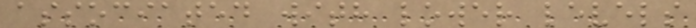associated with lower levels
